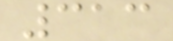313
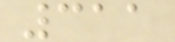311
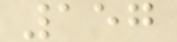157
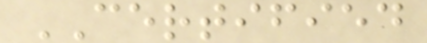CERTIFIED
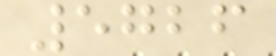5726
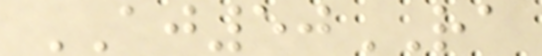AJ50RA
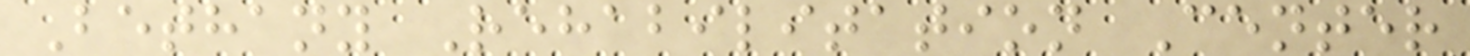Bethany Rehabilitation Center
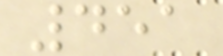451
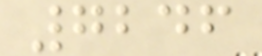7246
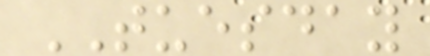TUESDAY
